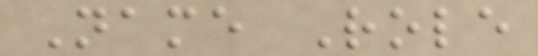Name Role
